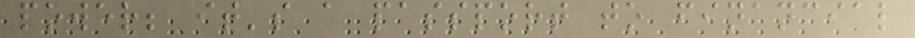power; it's a passport to financial
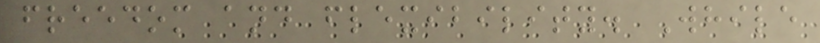freedom and flexibility. While
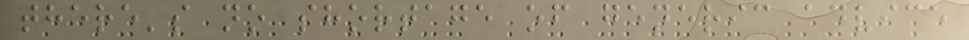there's no shortage of generic advice
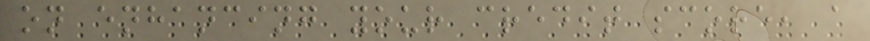on enhancing your credit score, a
